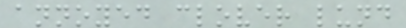annoyed clover lund
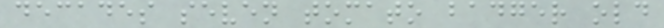decades seven tomato badger old
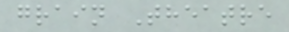grain Theatre
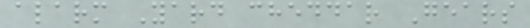alarm Yard cheddar Gears
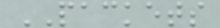PACKETS
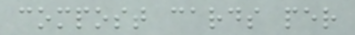compost cards per
